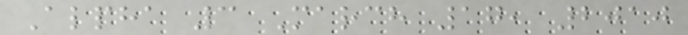Alpha 3 March 17, 2010
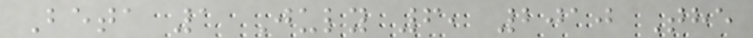Beta 1 July 6, 2010 The
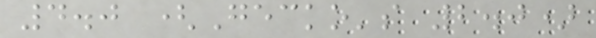4.0 (Gecko's 2.0)
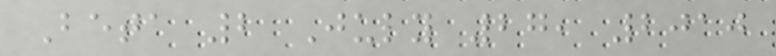Beta 2 July 27, 2010
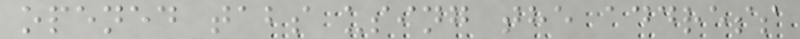opened tabs using the address
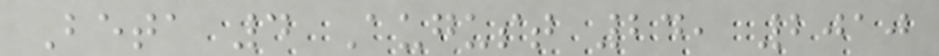Beta 4 August 24, 2010
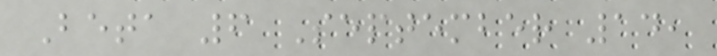Beta 6 September 14,
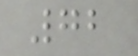72
